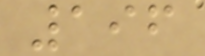196
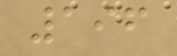196
